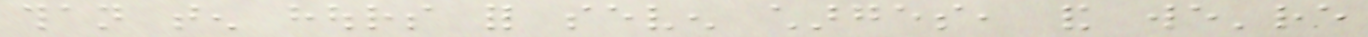than ten hours for seven charges, and we're
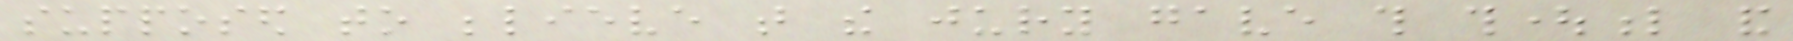supposed to believe that the jury gave this thoughtful and
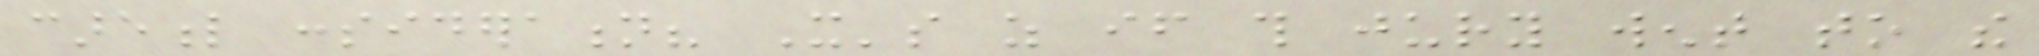careful consideration? It's as if this jury went to the
